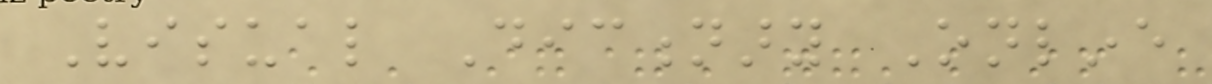Visual Dictionary Online
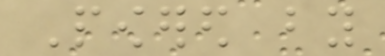Powered by
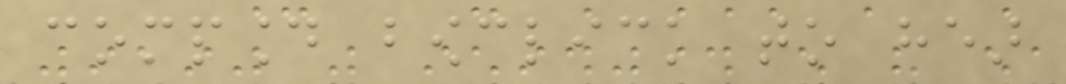compound bowclick to hear
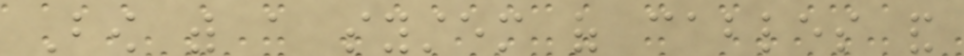Bow with a system of cables and
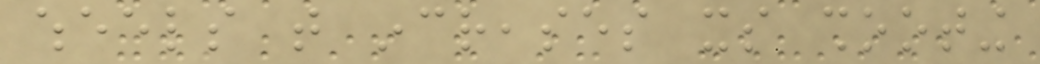wheels that increases its shooting
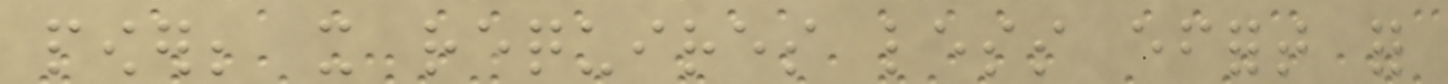power; it requires less effort for
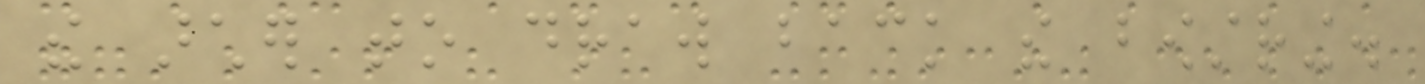the archer to draw back the bowstring.
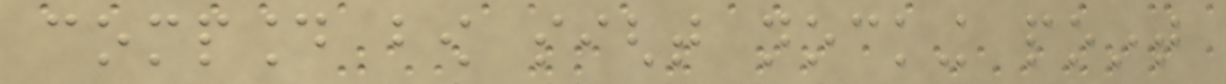compound bow sight nocking point
